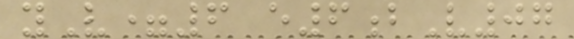yV=6 e6bV07
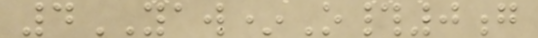4YAW*O#0g
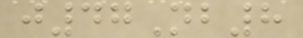j47Nb8
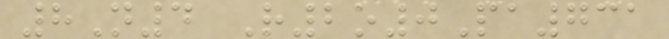8N4 R2o0Pa731
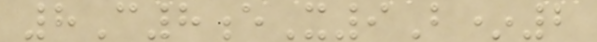8C8eX9B*2
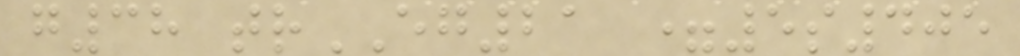g38 trEG21 =5s405
